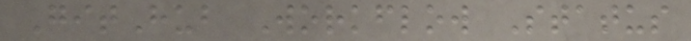GitHub Workflow Status
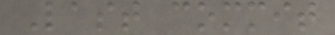Last commit
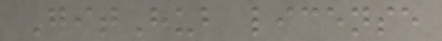GitHub license
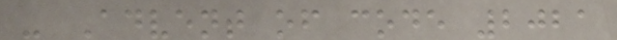- Advent of code 2021
